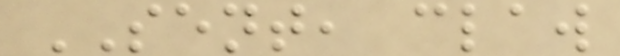SENT, claw
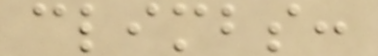climbs:
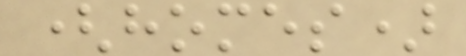(homes)
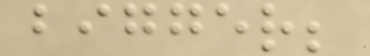bigger;
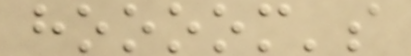hoooom's
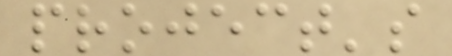project's
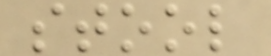stool
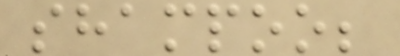shampoo;
